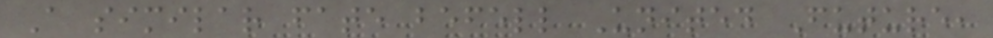A similar fate befell United Future,
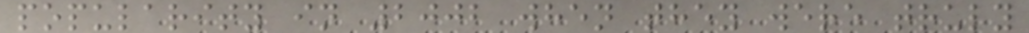popularity in 2002 when they were truly
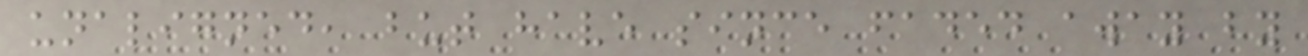unaligned, but have since faded away by
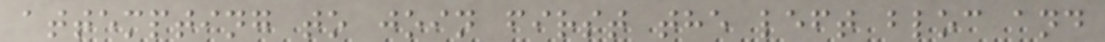attempting to join first the left bloc and
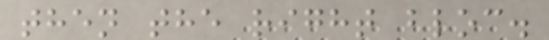then the right bloc.
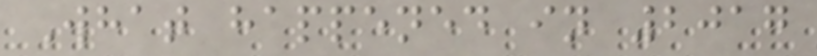What happened in 2017
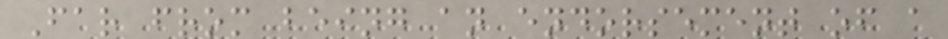Far from being an endorsement of a
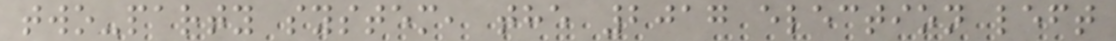two-party system, the 2017 election left
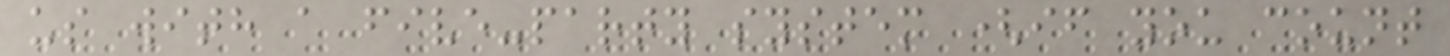us with a five-party system (if you count
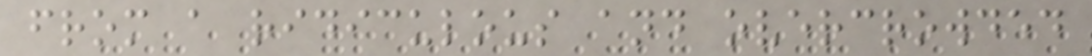from a ridiculous and overcrowded
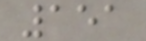151
